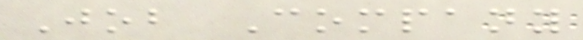Job Company
